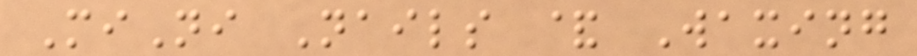MiNi Nails & Waxing
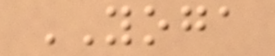YOGA
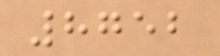8752
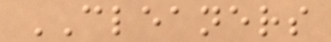CLEANERS
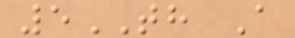5TH A
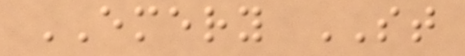EMERY ST
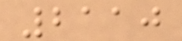2110
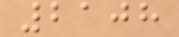2108
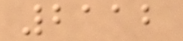2112
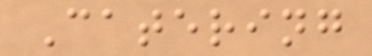Catering
